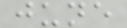june
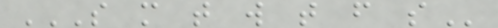S M T W T F S
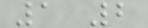1 2
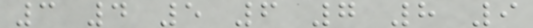3 4 5 6 7 8 9
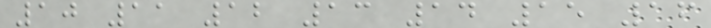10 11 12 13 14 15 16
